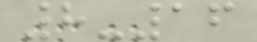8-16
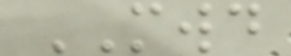MWD
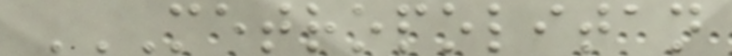METROPOLITAN
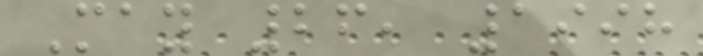May 26, 1998
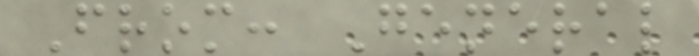From: General
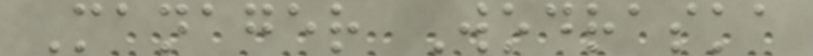Manager Wodraska
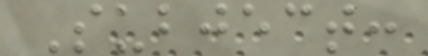Subject:
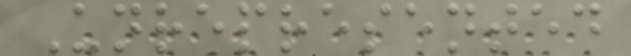Unrepresented
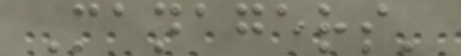Managers'
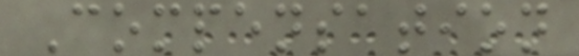Compensation
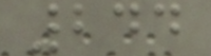244
